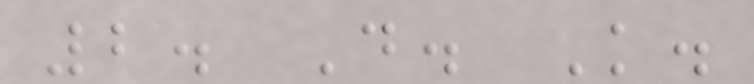2. D. K.
